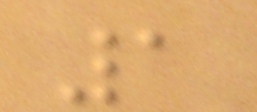1
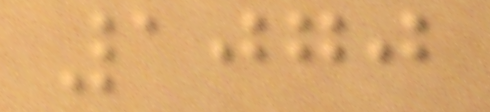1070
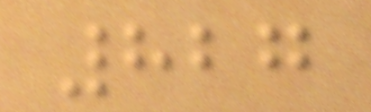827
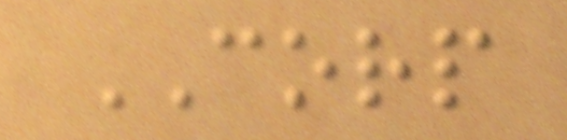CORP
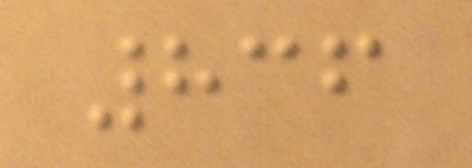836
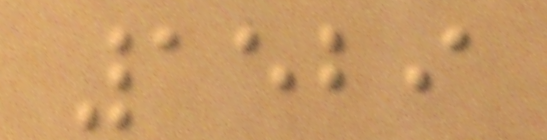1529
